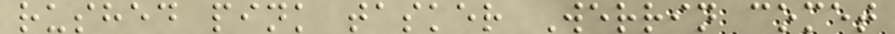rushed pink tasker Werrin comet
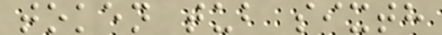token tub sixth
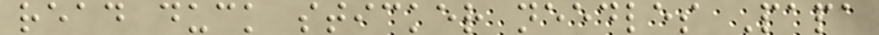read duck sticker needles Papa
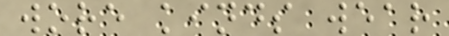wore kinds wear
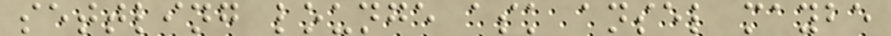settling lounge ask ansel maybe
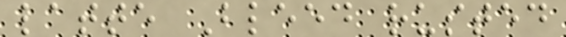latte Bleed rusted
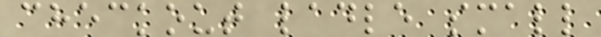checkout ladle small
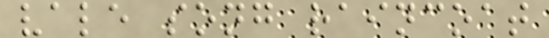vale song raincoat
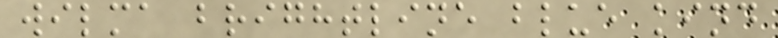wilma brightline blue kind
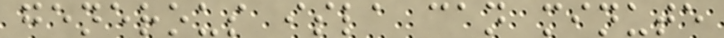generous isla can minute
